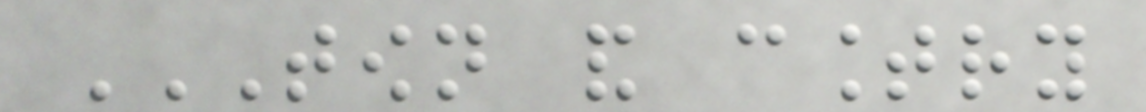TOWN AND COUNTRY
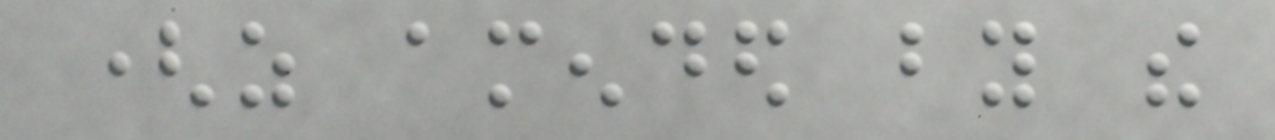(as amended by the
